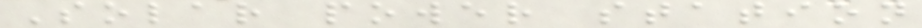Solar power station
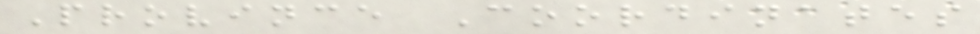Province Coordinates
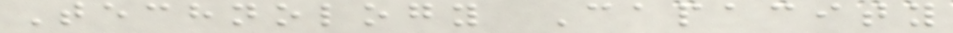Technology Capacity
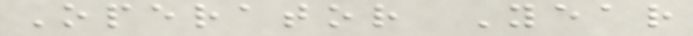Operator Year
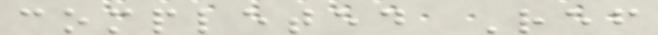completed Ref
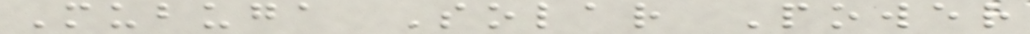Mubuga Solar Power
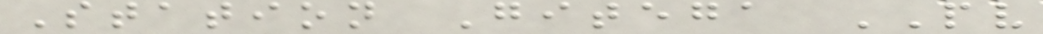Station Gitega PV
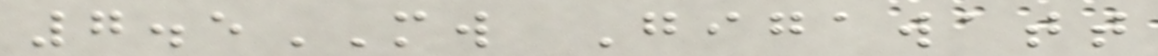7.5MW Gigawatt
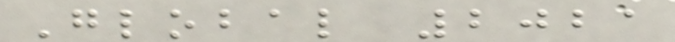Global 2021
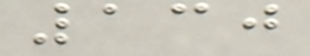130
